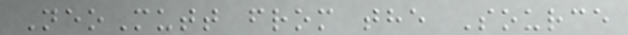NeoMutt from the Source
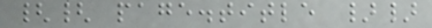{{ page.title }}
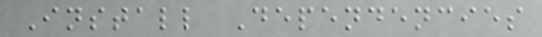Install Dependencies
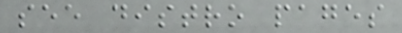see distro pages
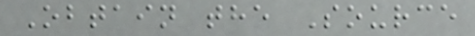Obtain the Source
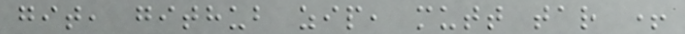git, github zip, mutt tar +
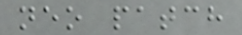neo patch
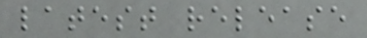latest release
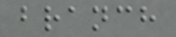branch
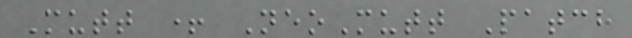Mutt + NeoMutt Patch
